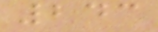243
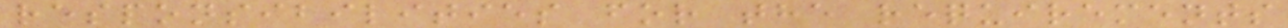responsibilities for the requirements
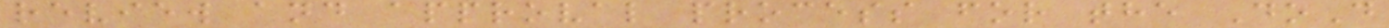review and approval process for the DoD
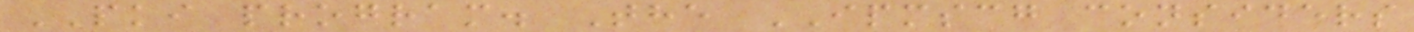PKI program. The IPMSCG considers
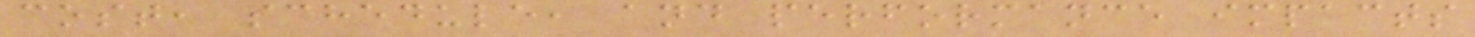cost, schedule, and performance impacts
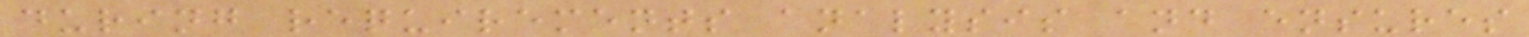during requirements analysis and ensures
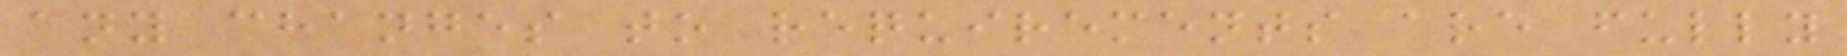any changes to requirements are fully
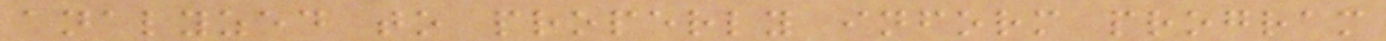analyzed to properly inform program
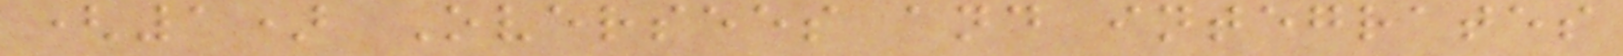(1) Oversees and integrates
